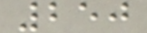250
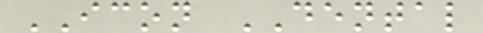ICON DENTAL
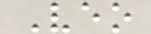Veo
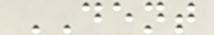DENT
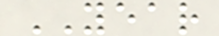YEAR
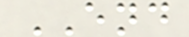END
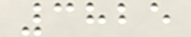3825
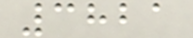3821
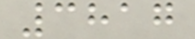3817
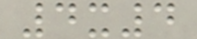4x4
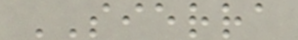SIERRA
